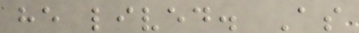he lived. As
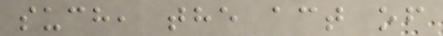such, the act of
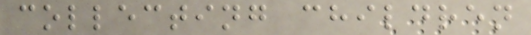collecting children
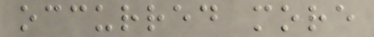occurred more
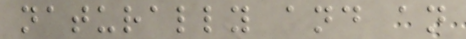naturally and an
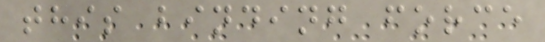this binding force
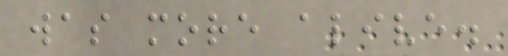was more alive.
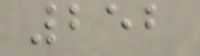252
